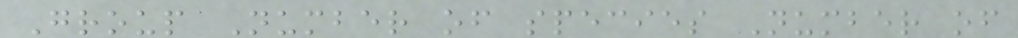Group Number of species Number of
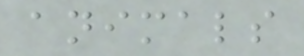animals
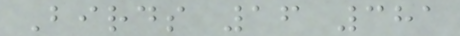Birds 16 381
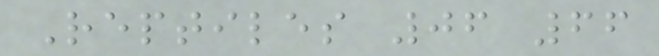Reptiles 06 66
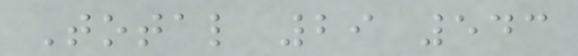Total 29 543
